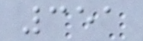351
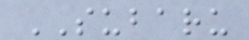SUBARU
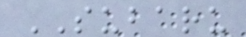SUBARU
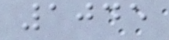1045
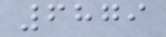6879
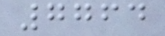7764
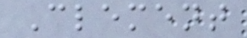Clement
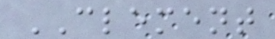CLEMENT
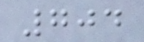704
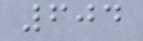604
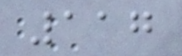117
